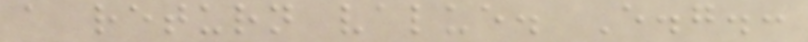a return value. E.g.:
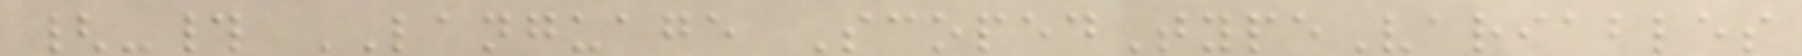{-# LANGUAGE ScopedTypeVariables
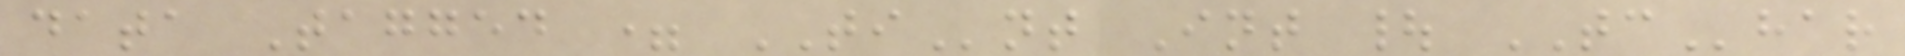data Tagged = TInt Int | TChar
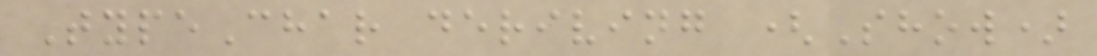TypeChar deriving (Show)
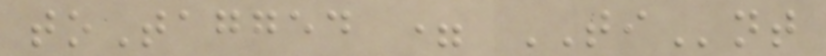toTagged = TInt
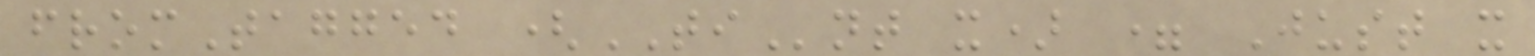fromTagged (TInt x) = Just x
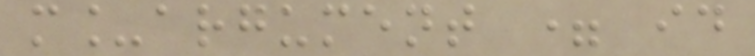m_argument = id
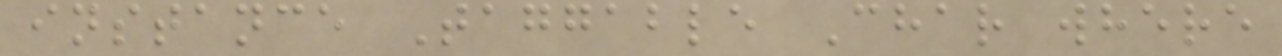instance Taggable Char where
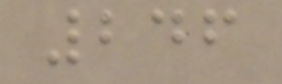246
